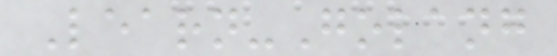Learn-Golang
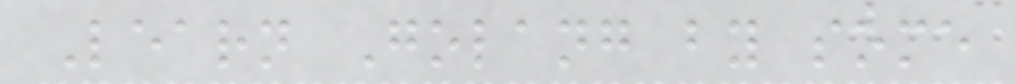Learn Golang by some
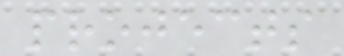projects
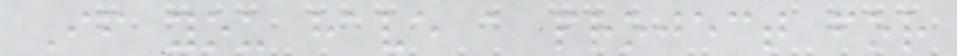If you have a project for
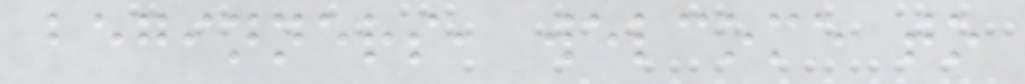beginners, welcome to
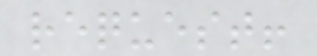request!
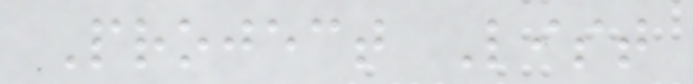Project List
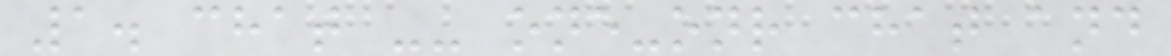1. chat -- one-onr chat and
